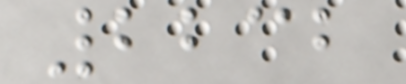2232
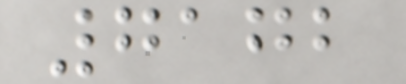7172
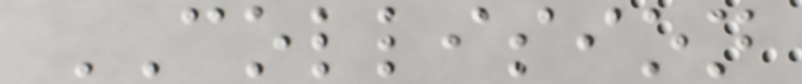COLLISION
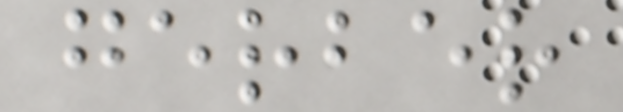gerber
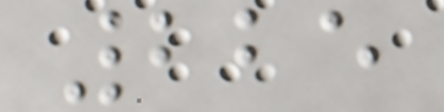225
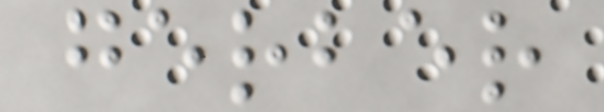gerber
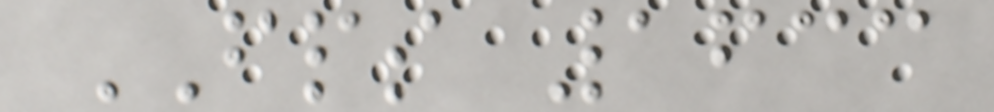FPS 1633
